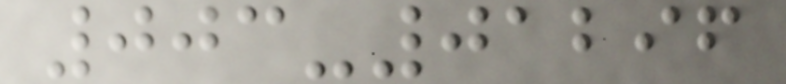003-01296
